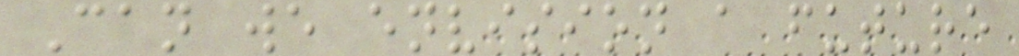Can we envision a future
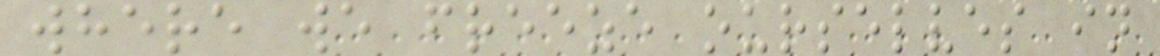where we freeze ourselves in
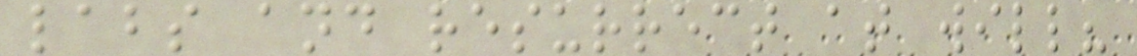labs and resurrect at will?
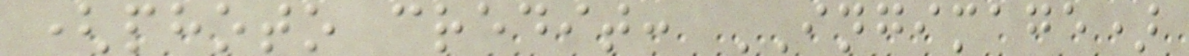(photo credit: INGIMAGE)
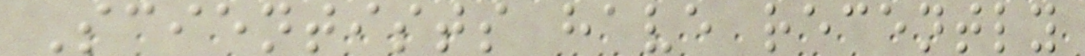Scientists have recently
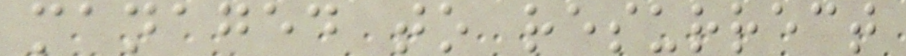managed to resurrect
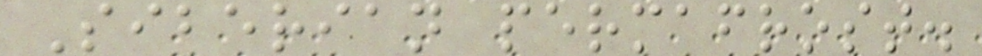Siberian permafrost.
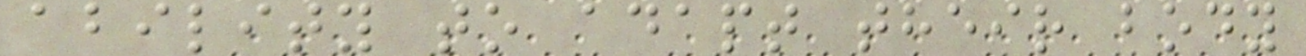ability to adapt their body
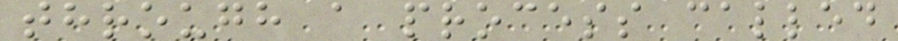through a process called
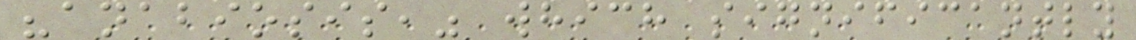"anabiosis," which significantly
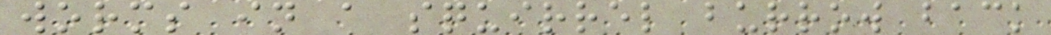worms in a squirrel burrow back
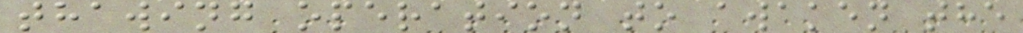thawing operation to awaken the
